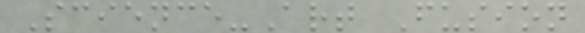Science-Art Fusion
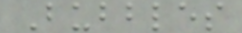Bubbles
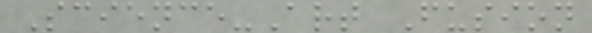Science-Art Fusion
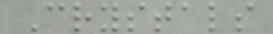Crystals
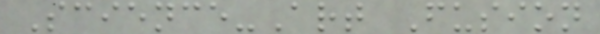Science-Art Fusion
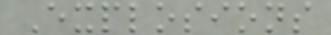Explosions
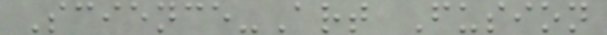Science-Art Fusion
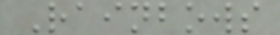Rainbows
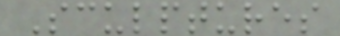Sculptures
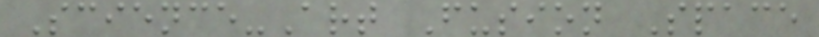Science-Art Fusion Space
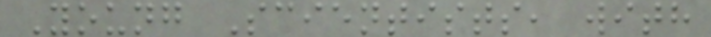Young Scientists, with
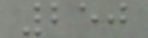250
